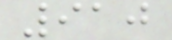910
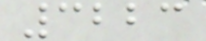3223
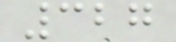327
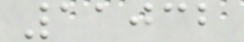11032
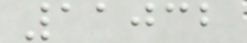11032
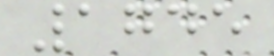1745
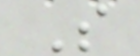S
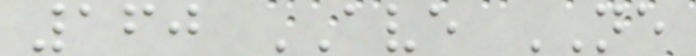160 AVE NE
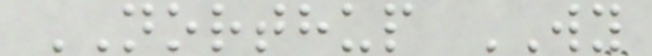NORTHUP WY
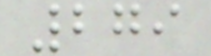279
